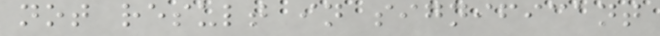not result in significant
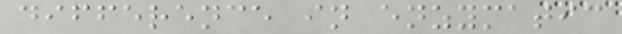difference in enzymatic
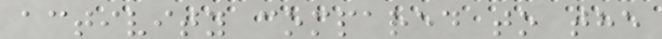activity compared to the
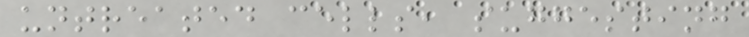untreated cells, suggesting
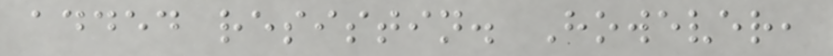added resistin. However,
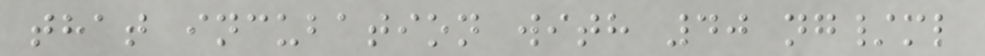that incubation with 40 ng/ml
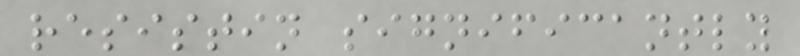resistin significantly
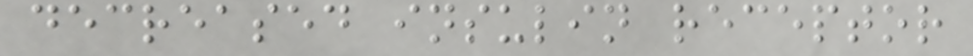decreased insulin receptor
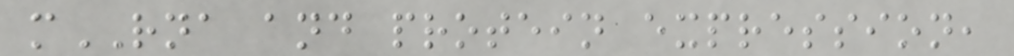mRNA and protein expression,
